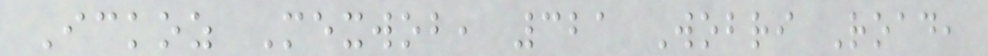Ickoz Mexwob, 321 Wobri Road,
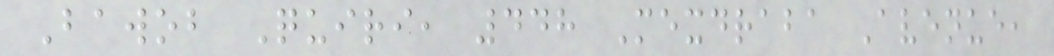Bawob Quiri, 448 Mexdraba Avenue,
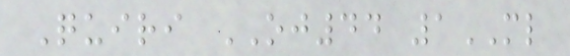Quiri OJ44 1ML
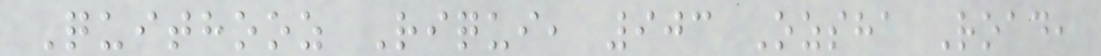Quithooz Riqui, 903 Ozsha Road,
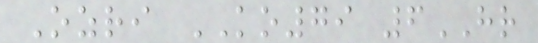Ozri KO79 6HR
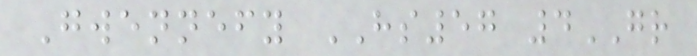Gwennefy HS57 4GR
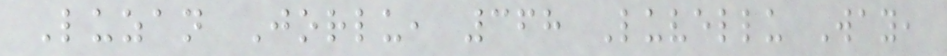Luzan Jorlu, 368 Luvellu Way,
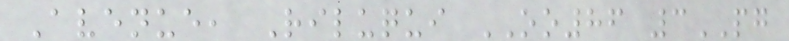Avenue, Riluqui OO86 3PG
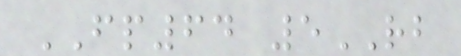FP64 5RB
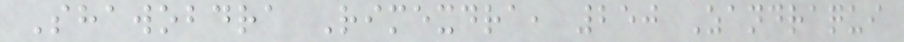Shawobdra Rimexdra, 250 Zandraqui
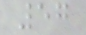57
